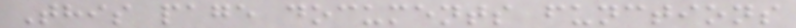This page documents functions
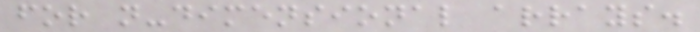for n-dimensional arrays.
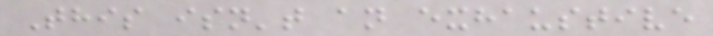This isn't an exhaustive
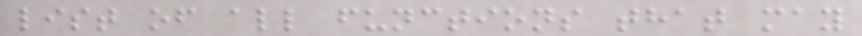list of all functions that may
